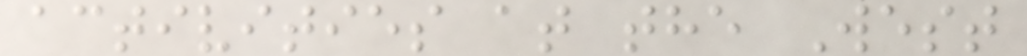activities at the West
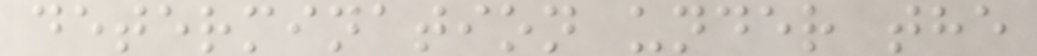determination under the
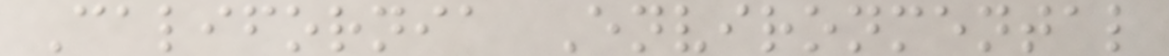California Environmental
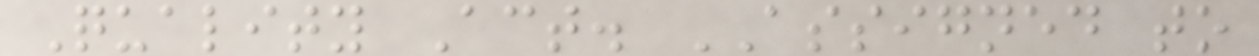Quality Act. ASSIGNED to
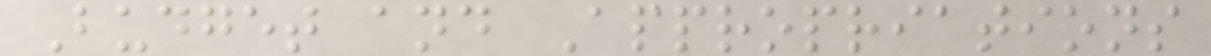Budget and Appropriations
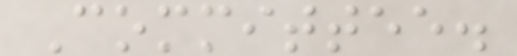Committee.
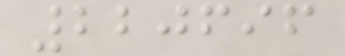220696
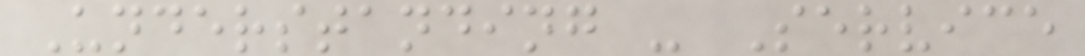Understanding - Service
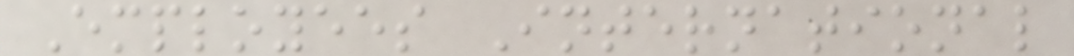Employees International
